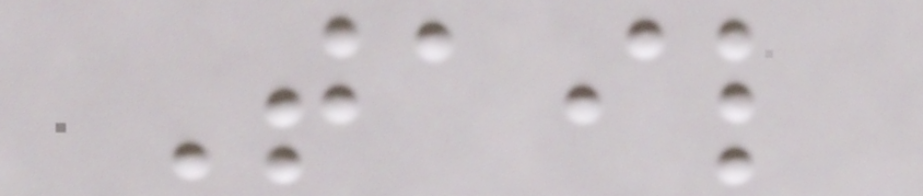Tail
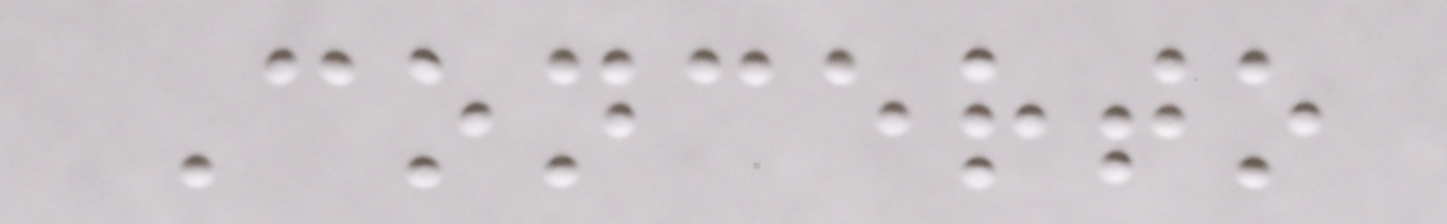Concerto
